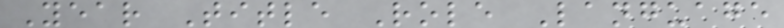Year Title Role Language
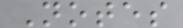Notes
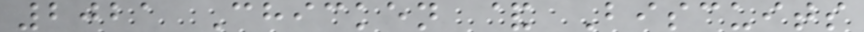2021 Chicken & Biscuits
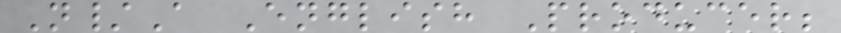N/A English Producer;
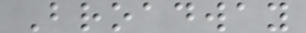Broadway
